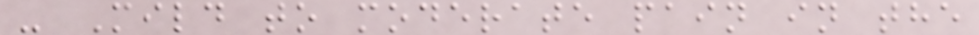- Mild to moderate pain in the
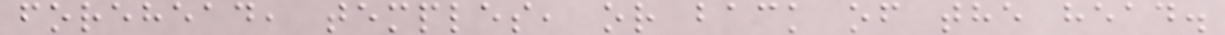forehead, temples, or back of the head.
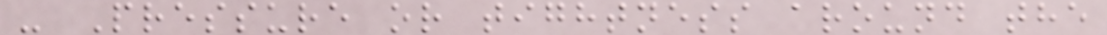- Pressure or tightness around the
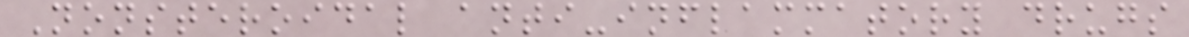Nonsteroidal anti-inflammatory drugs
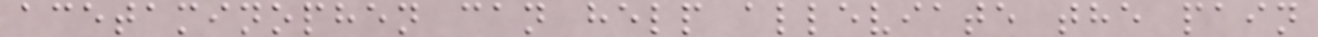acetaminophen can help alleviate the pain
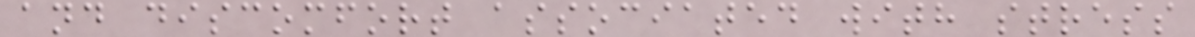and discomfort associated with stress
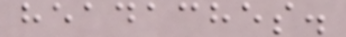headaches.
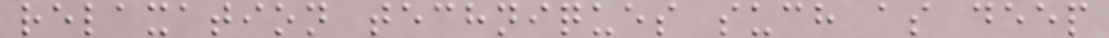relaxation techniques such as deep
